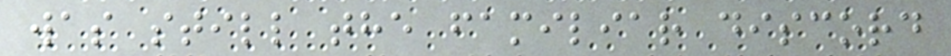was still the familiar discord
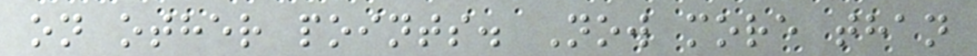on other points. Now more than
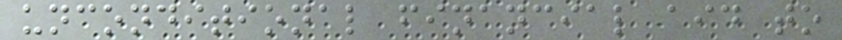unconditional financial aid to
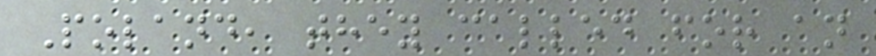Poland, they called for an
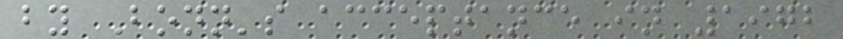by Bonn's acceptance in 1972
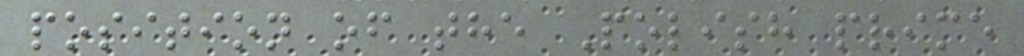position of the Polish prime
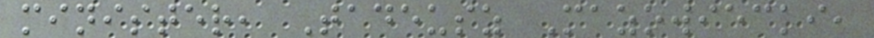minister, Tadeusz Mazowiecki,
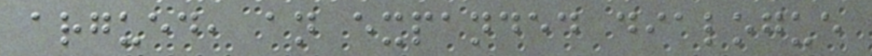argued, an expanded dialogue
